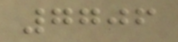7706
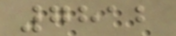7812
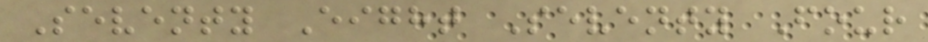Seventy Eight Seventy Four
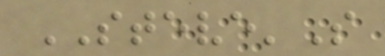STEVE'S
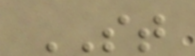ST
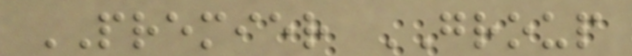PREMIER GROUP
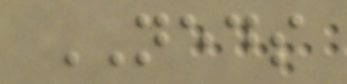NEDS
